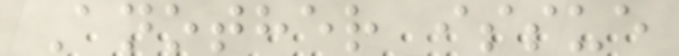Another issue
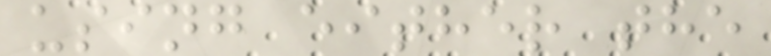using either the
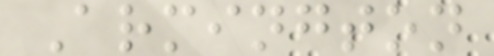Armington
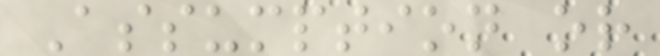Assumption or
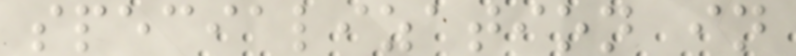specialization in
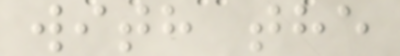with the
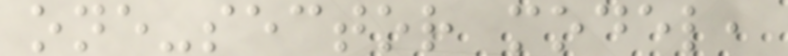one-sector model,
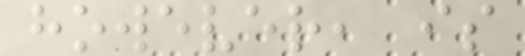however, is
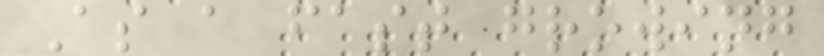As a fast growing
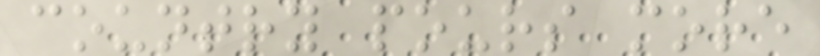country pours more
